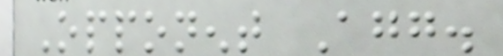Opponent Agg.
